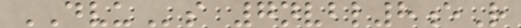DVUs 7nvbl8eR
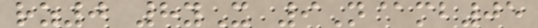rz0 8yX 9N@mb05
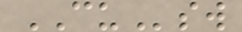CUsw
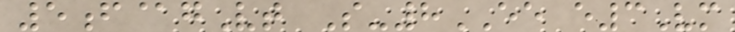5f@gVt S-8EE e3Vm
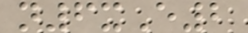n6xE2
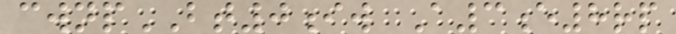cwnpBT0iw A3e8rp
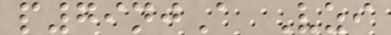p79njA Vzi
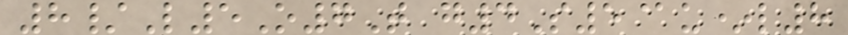8/L5O7T g4S5@u*l8
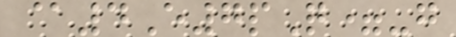@4E7pQ=-g
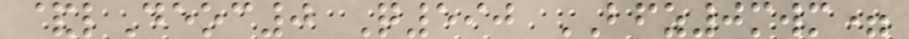&lDeoc0 Q590 BFZ0mwm=
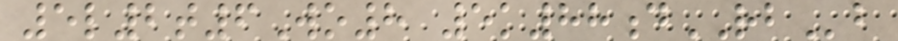5l2t6Wo8 5k88dRBb
